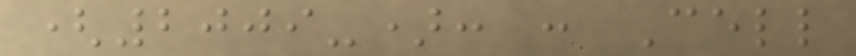(2009-): : Cell
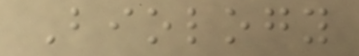Biology
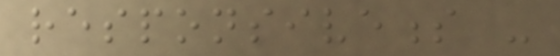responsiveness -
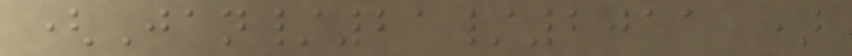(Jan/21/2011 )
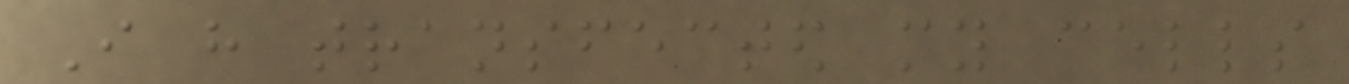I have transfected my cells
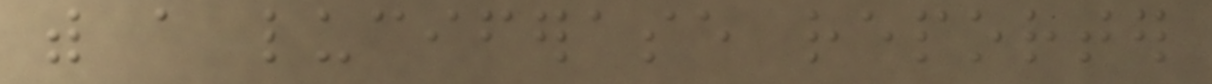with a luciferase reporter
